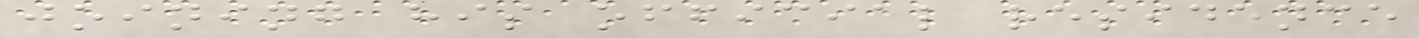joining his official residence
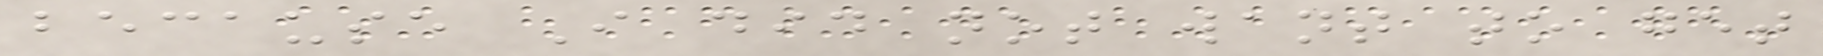because I did not want to get
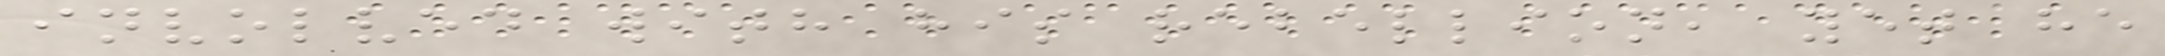involved with his rebellion, yet he
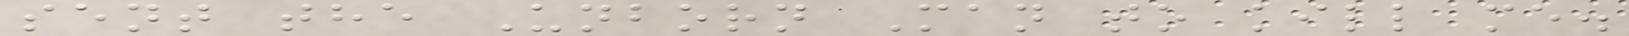sent the Unborn Man to kill me.
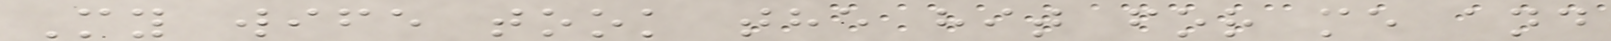My wife took the hit for me and
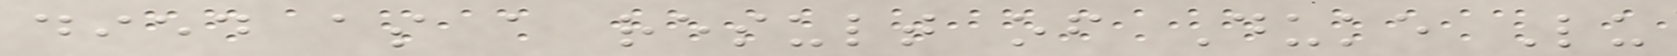died as a result of Duke Lu
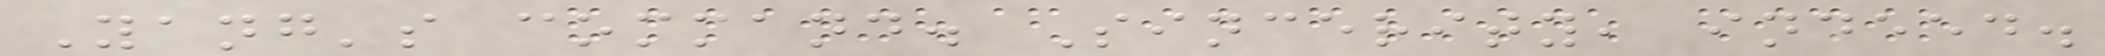Yang's command. Sincerity, indeed.
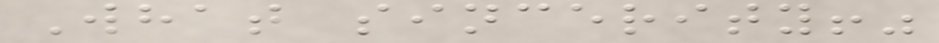What sincerity!"
